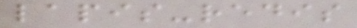lapis-redis
